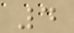4
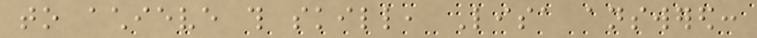to achieve this skill, Lisa answered:
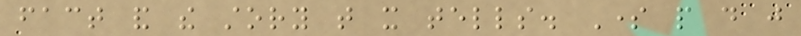fact and the story that it tells. Some people do just
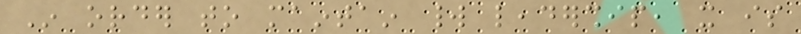In order to maintain world leadership, it is
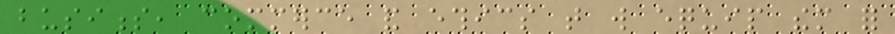business, commerce and ethics that will equip them for
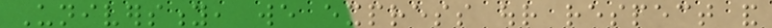University, we express our respect and
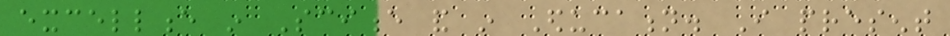excellence in Science and in Education. I present
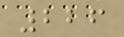226
